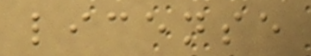license
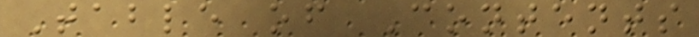Table of Contents
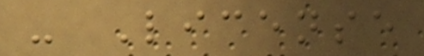- License
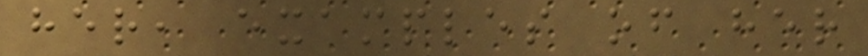her, examples of her
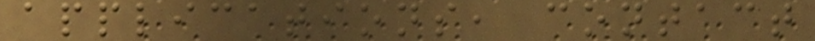applications, contact
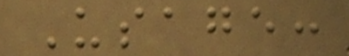Usage:
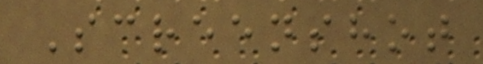Screenshot
